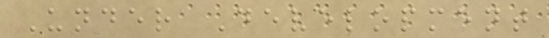Under Development
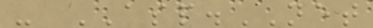- ASP.NET
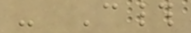- C#
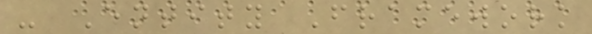- Entity Framework
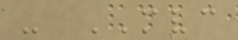- MVC
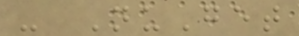- NuGet
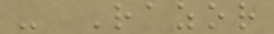- Razor
